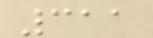311
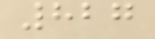827
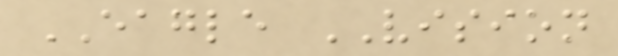EAGLE VISION
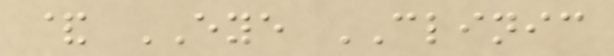& EYE CLINIC
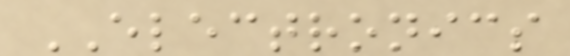ELECTRONICS
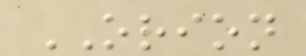ORION
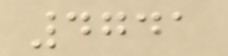4741
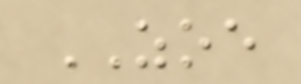ZOE
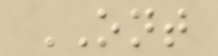ONT
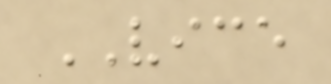VICE
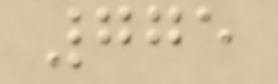775
